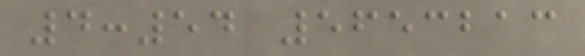4:54 5653213
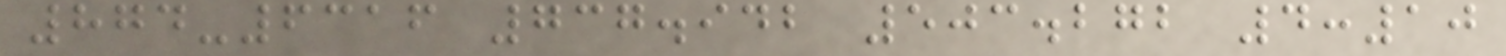874-6316 737.942 503.272 4:10
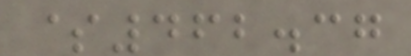$462.37
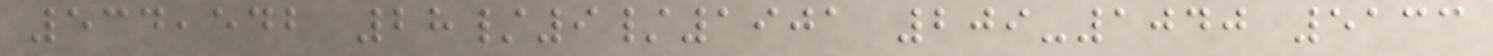534,542 28/9/1901 209-1040 5133
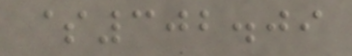$302.09
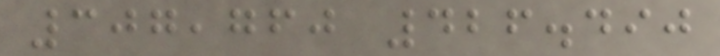307,760 426.490
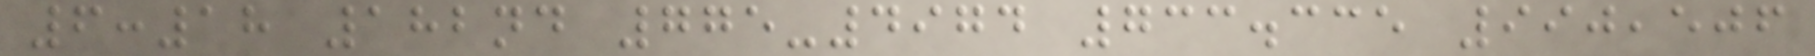6:18 182nd 775-4974 733.335 990,506
